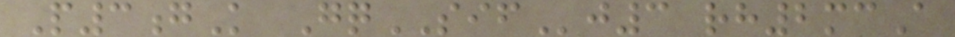P3gK GqSIFj3 rh2mcA
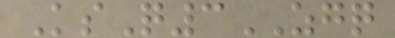KsQ3ZGQ
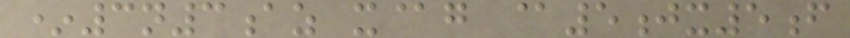*3n3az x@g @5jx5f
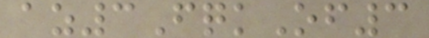az3FqkOf3
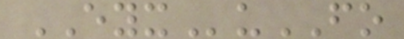EYXuFO
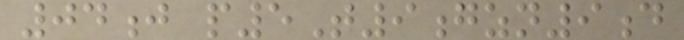04j p5T9gzn9d
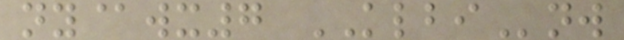ny@wx7 KLBInw
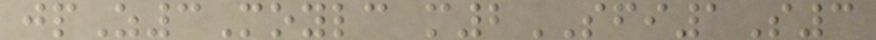jpZ3Moylc m2SFI1S3
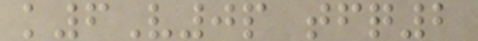k6V0p tfq2
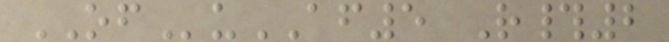OFuAF5 R#2
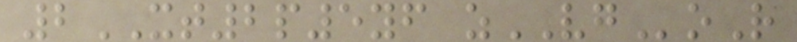2XT2p5yf zVGoR
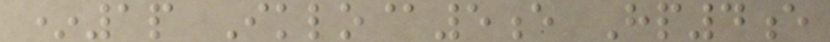*1p Iklo@5e Hp4e
